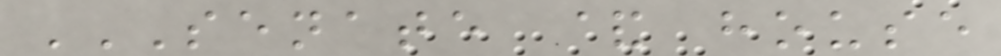SENATE & HOUSE
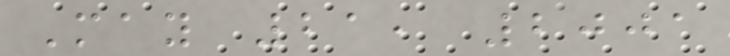May 21, 2001
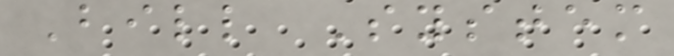Bill System
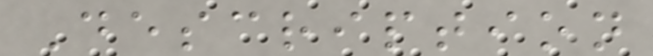Description
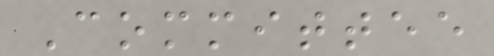Committee
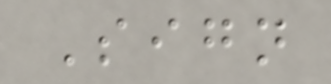Sign
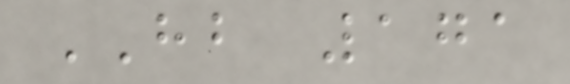HB 171
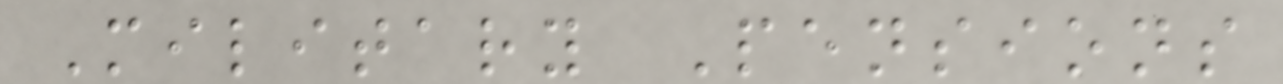Military Pensions
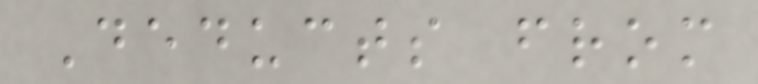Deducts from
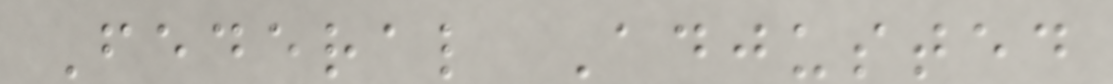Federal Adjusted
